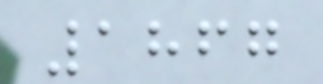1867
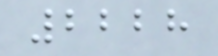2228
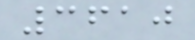3610
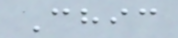Chic
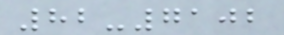82-7102
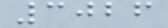3026
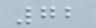72
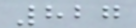827
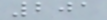201
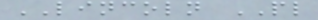LINCOLN PL
